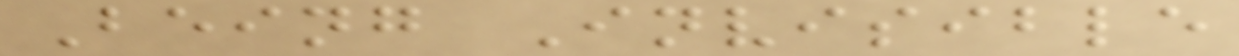Being Invisible
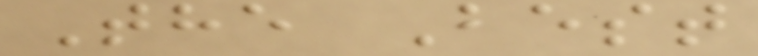The Best
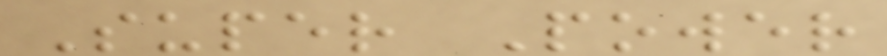Super Power
